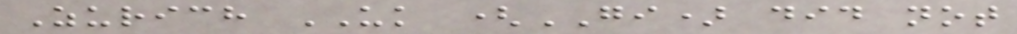Zurich UK (GI) did not
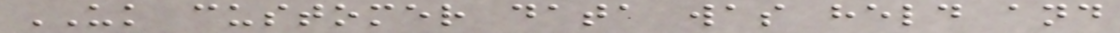UK customer data was held and
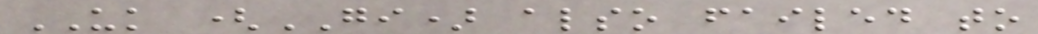UK (GI) also failed to
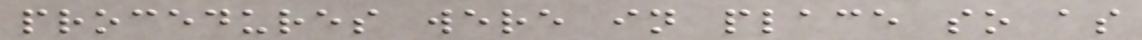procedures were in place so as
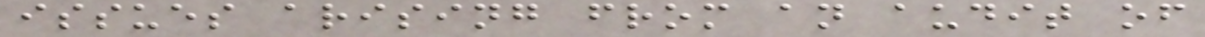issues arising from an audit of
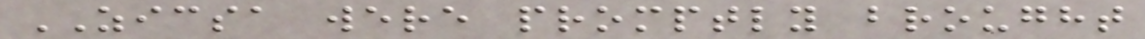ZICSA were promptly brought
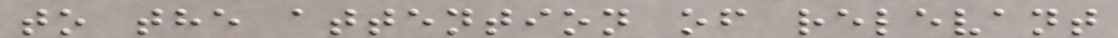to the attention of relevant
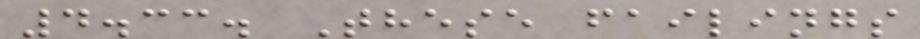4.33. These failings
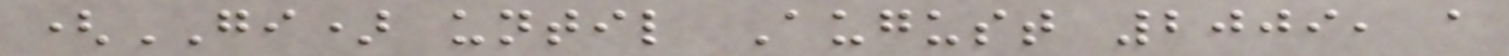(GI) until August 2009, a
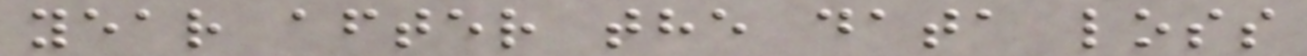year after the data loss
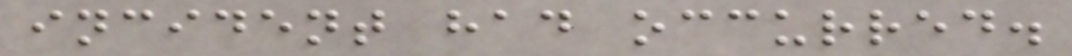incident had occurred.
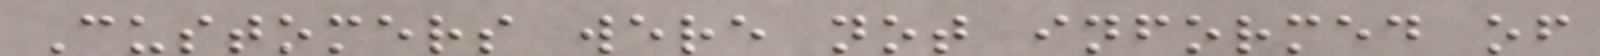Customers were not informed of
